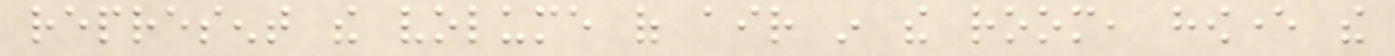represent the volume of air in the room, however the
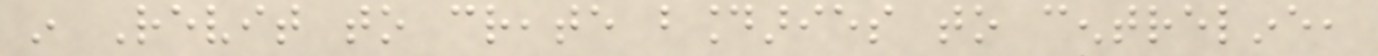in Revit to create boundaries to centreline,
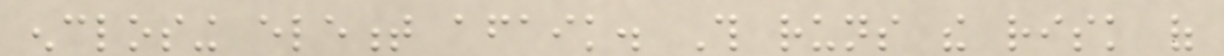enclosing element afaik. This runs the risk of
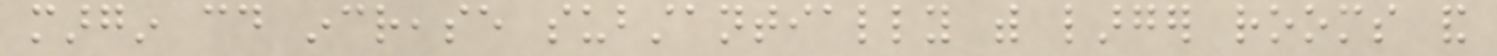margin could increase substantially with larger rooms and
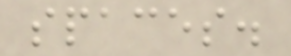spaces.
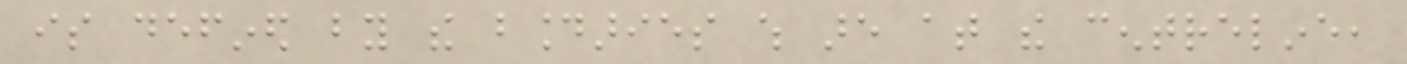is defined by the boundaries which are at the centreline,
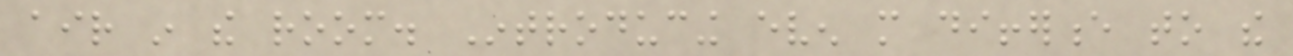air in the room. Introducing even more difference to the
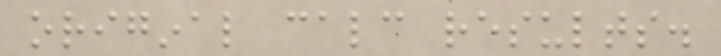original calc results.
